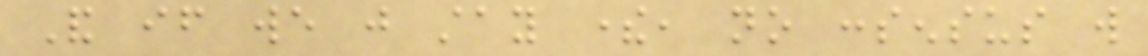And if we just stay there, no consensus will
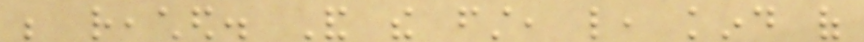be reached. And the first, like, kind of
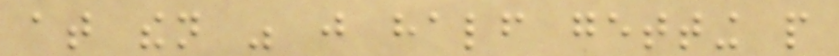at then was just half getting people
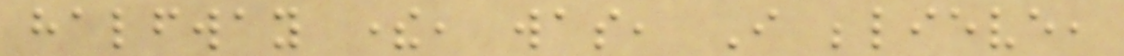halfway there, was, I believe,
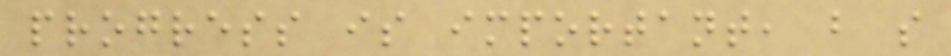progress is important, but so
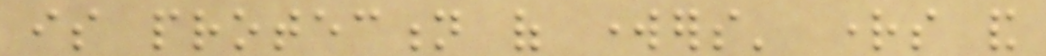is protection of workers' rights and
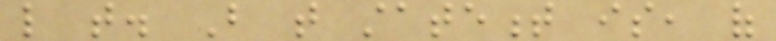like that. But that statement is, of
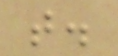that.
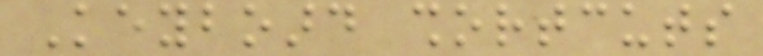Keyboard shortcuts
